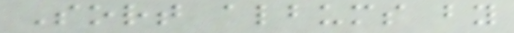Sort albums by
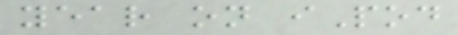year on iPod
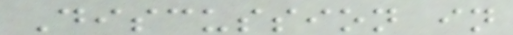Discussion in
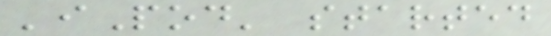'iPod' started
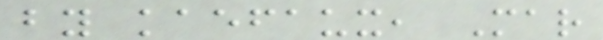by kaefaux, Mar
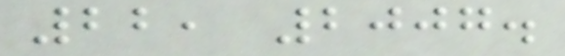22, 2007.
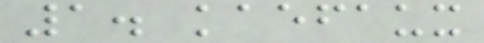1. kaefaux
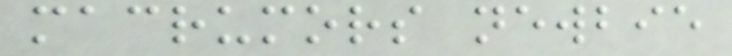macrumors newbie
